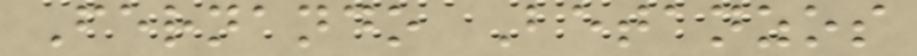Fernando Betanzos
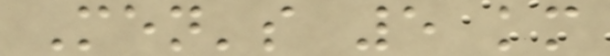Men's 5 km
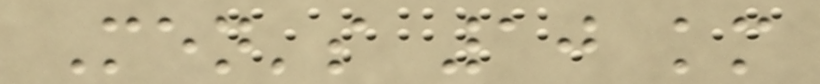Men's 10 km
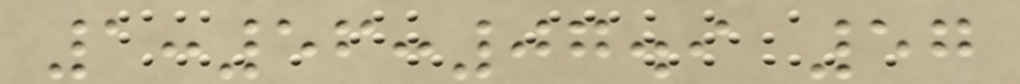1:56:07.9 57
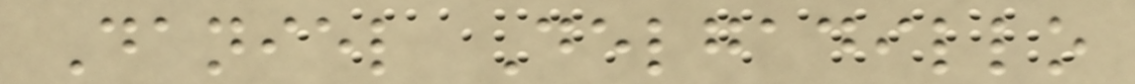Daniel Delgadillo
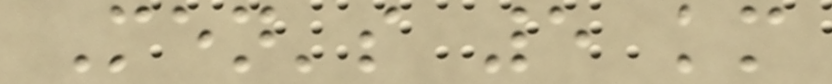Men's 5 km
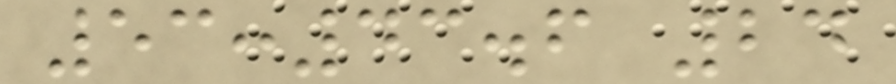53:43.6 24
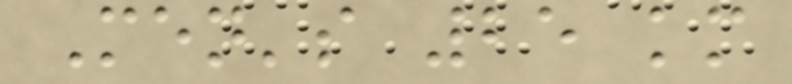Men's 25 km
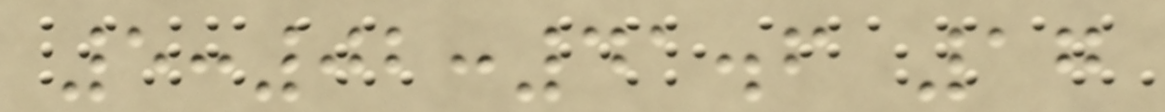5:02:41.6 17
